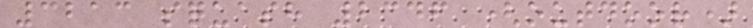3213 squash 2346 (outdoor)
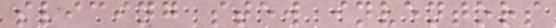slicing stew inventors
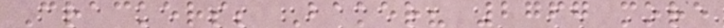Crackers; Baker? 2767 more
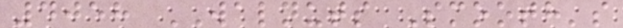4058 WALNUTS Smooth's
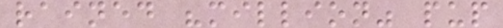rained "million" pup
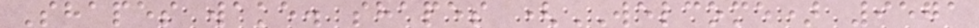Shapes wake. shapes (WELCOME) 9571
